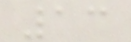13
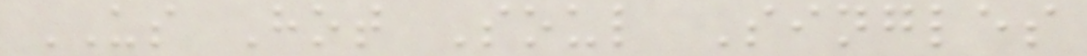US Hot Soul Singles
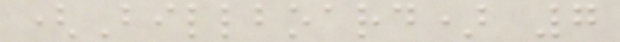(Billboard) 7
